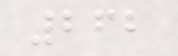262
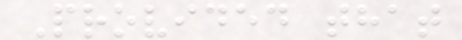Provided that
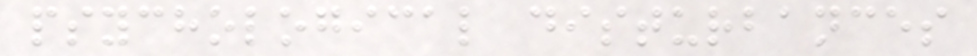psychological disturbances
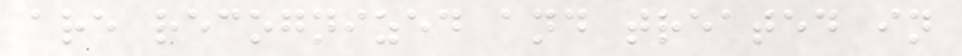are recognized and treated in
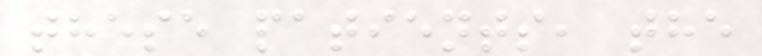these patients, the
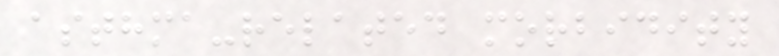asthma-related morbidity
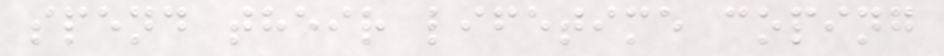spend their lifetime coping
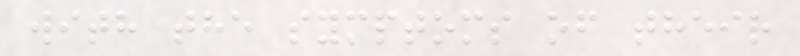with the symptoms of their
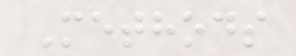Methods
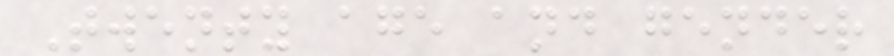Twenty age and gender
